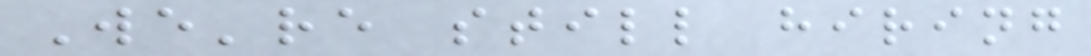We're still hiring
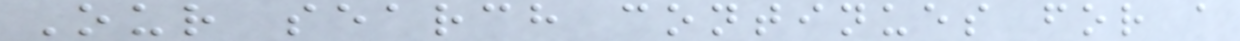Our search continues for a
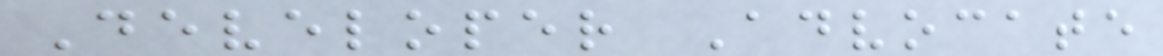Developer Advocate
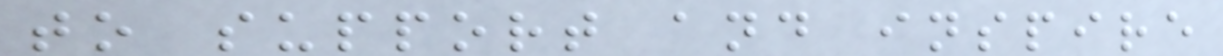to support and inspire
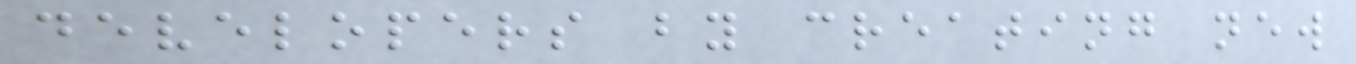developers by creating new
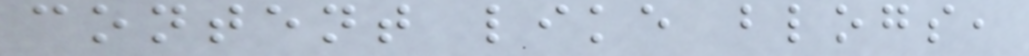content like blogs,
